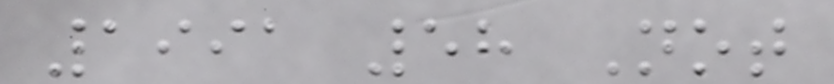1991 58 Not
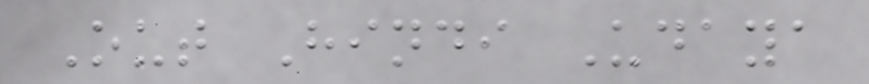Out Hindi Udaya
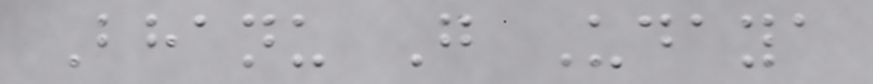Bhanu G Udaya
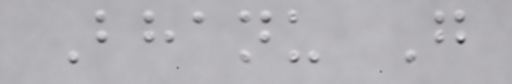Bhanu G
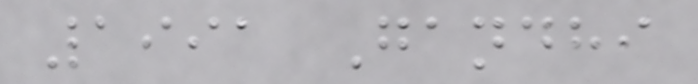1991 Gandhi
